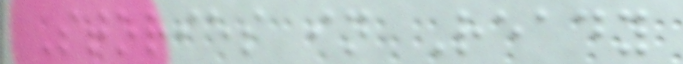Stories in Ready
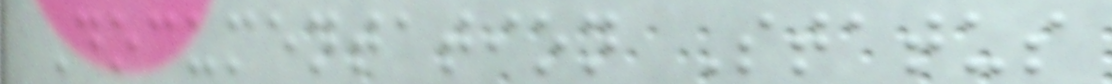Documentation Status
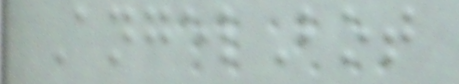AngelBot
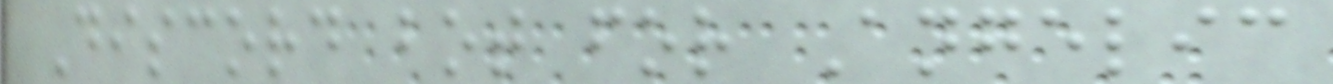Discord bot for Angelic
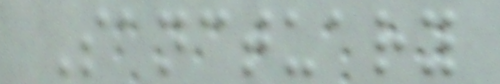Sanctuary
